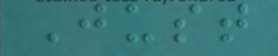Just
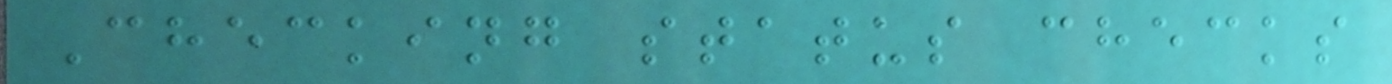Checking status checks
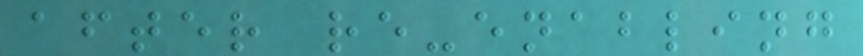after re-enabling
